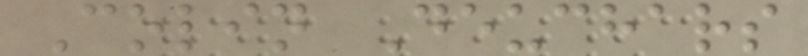Colin Deuchars
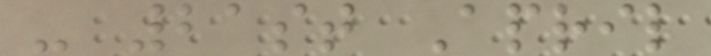- 21st April
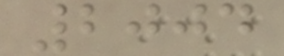2004
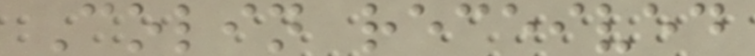Colin received
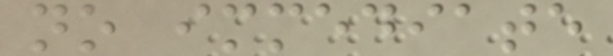no immediate
